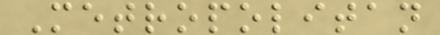Metropolitan
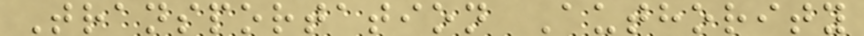Transportation Authority
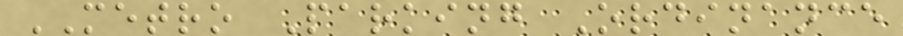METRO Parking Ordinance
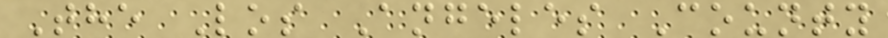The Los Angeles County
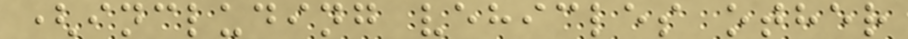(including vehicles other
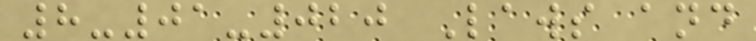8-01-020 Laws and
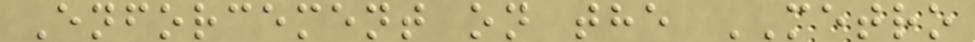Enforcement on the METRO
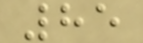85
